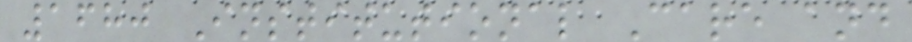1680 Institutional Care and
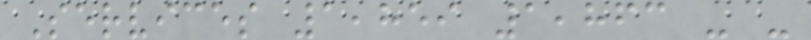Services 1,859 1,863 - -
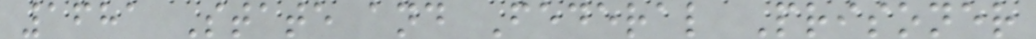1681 State and Federal Prisoner
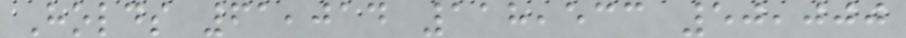Holds 61,014 118,533 50,000
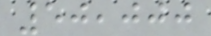50,000
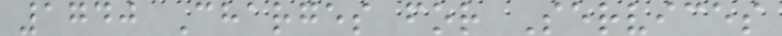1740 Charges for Services
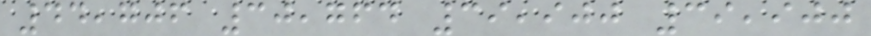44,706 30,764 39,900 39,900
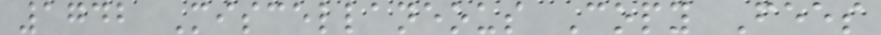1742 Miscellaneous Copy Fees
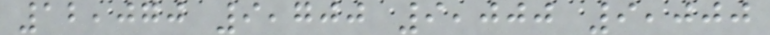12,070 9,700 9,000 9,000
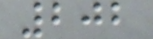202
